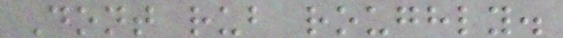Dont rub roughly.
